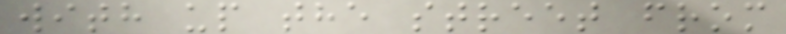with up the street from
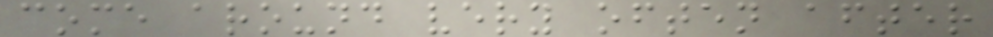come around very often after
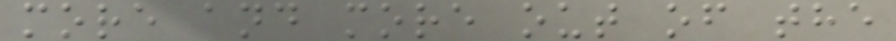more and more out of the
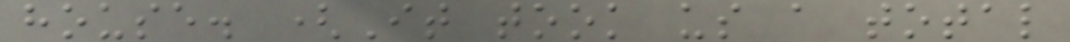house. (It took us a total
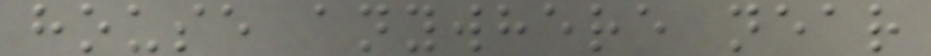house anywhere near
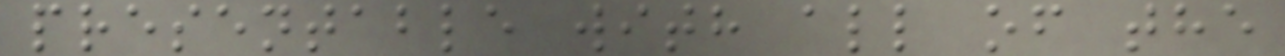presentable with all of the
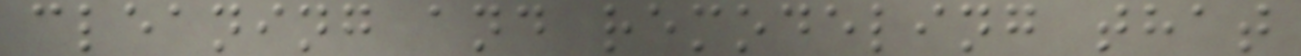cleaning and remodeling that
